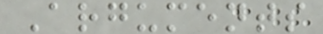Arguments
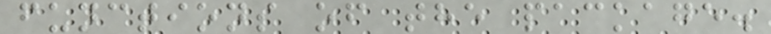functions of the package.
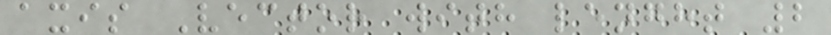axis Vector with lenght 2
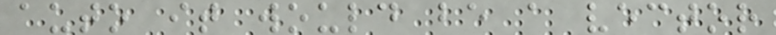auto it would be a vector
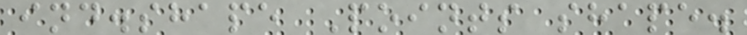ind.shape Points shape.
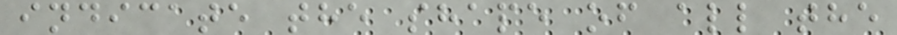indicate the shape of all the
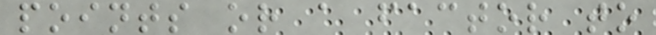points or a factor to
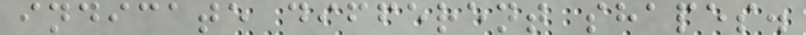indicate different shapes.
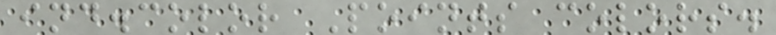ind.color Points colors.
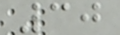30
